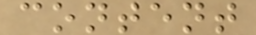content
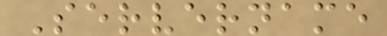Servername
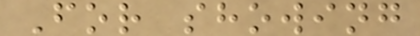For showing
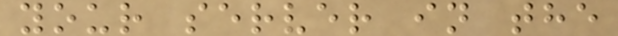your server in the
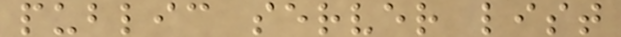public server list
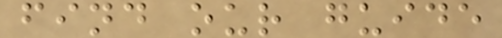find our guide
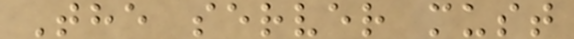The server must
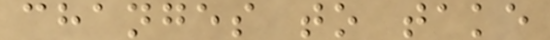changes to take
